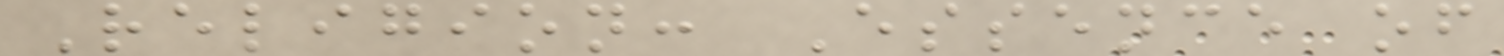Religion: Essence of
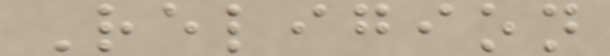Religion
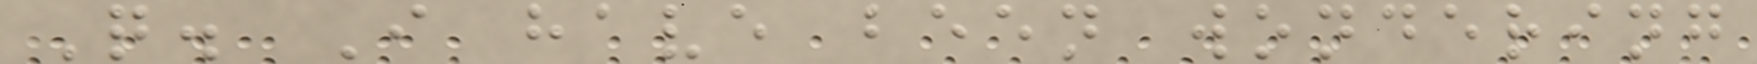Q. I have been wondering
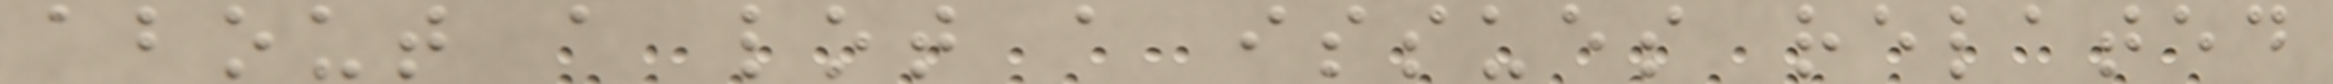about a lot a issues related
